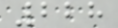228
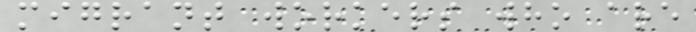migrant workers who are
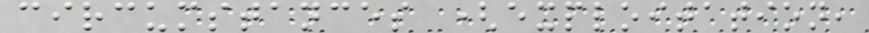circumstances (exploitation,
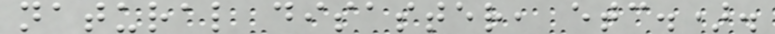natural disaster, etc.).
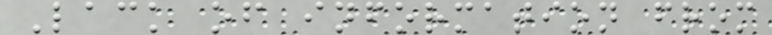Lack of information from
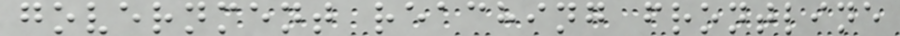government reaching frontline
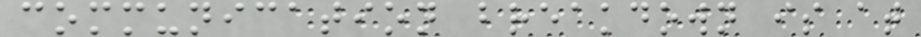communication breakdown is at
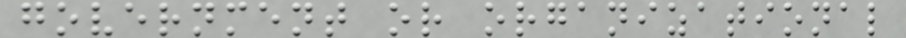government or organizational
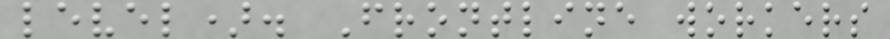level). Frontline workers
